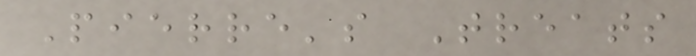Pierre's Treats
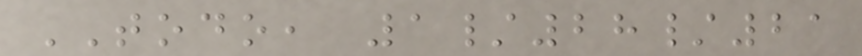TODO, 1/28/21
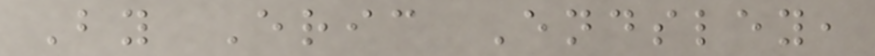By Eric Endsley,
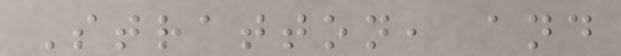Stratton, and
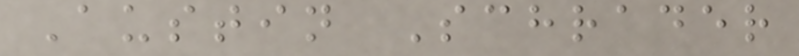Austin Schrader
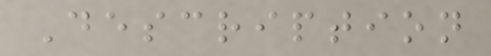Description
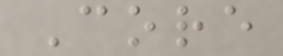Core
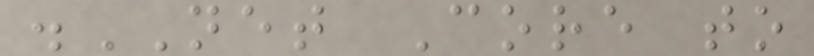.NET Core to
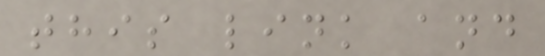this link and
